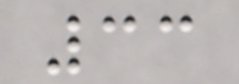33
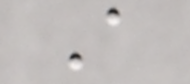A
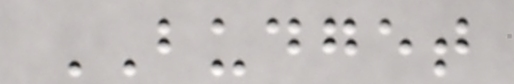BUDGET
